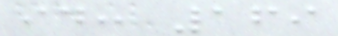id: 169
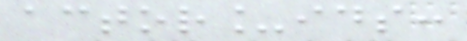actor_ids:
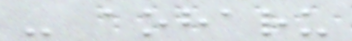- aoharu
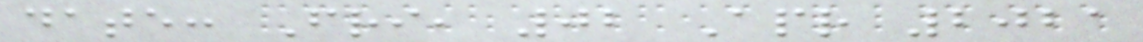date: Fri, 02 Apr 2021
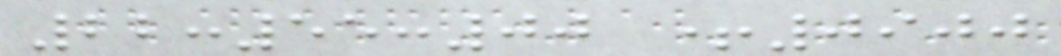22:55:00 +0900
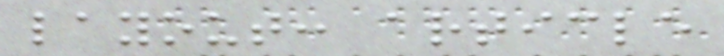layout: article
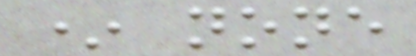* none
